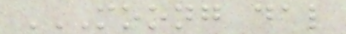MOONG DAL
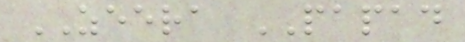ZEERA PAPAD
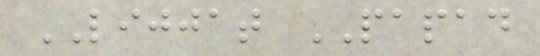LIJJAT PAPAD
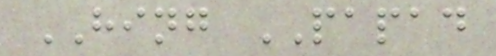HING PAPAD
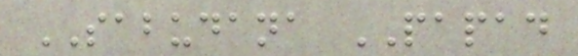SABUDANA PAPAD
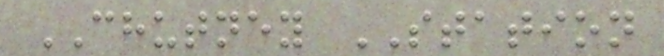CHUTNEY STATION
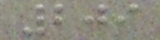209
